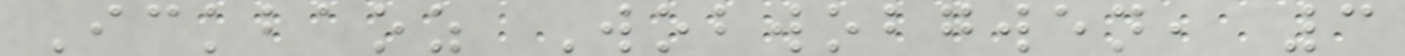Ickbaoz Wobwobgwen, 3
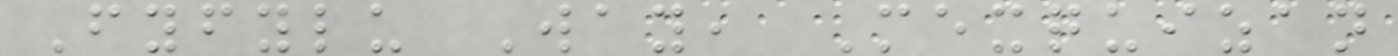Fyfylu Way, Mexquizan
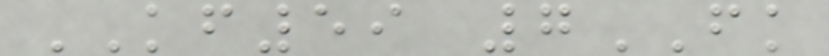KF59 7FK
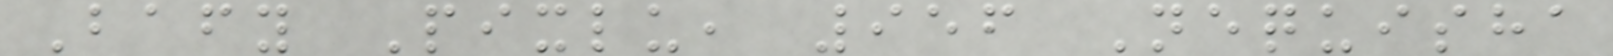Bafy Pixlu, 956 Nequisha
